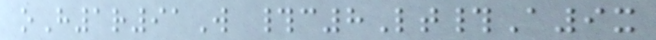oH1r91W #c8Lt#A9x
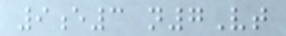9e3 n7Vt
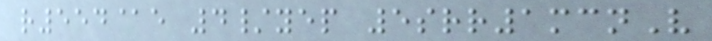r554@e 4/yep 5srr1mcnV
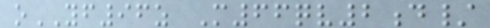oYF96z M66qv2d/
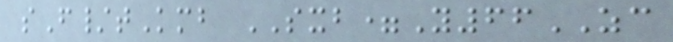sF/tKmb SXB=Y66ZC
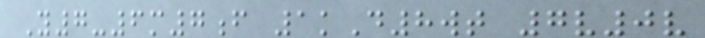Y7-6m7f 1kD8wt 7v0v
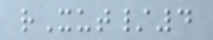rXut/4
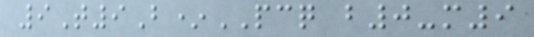9T9B*PCQ b0-m9
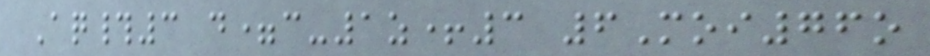Aq#3 d=c-1z+3 6Moi76o
